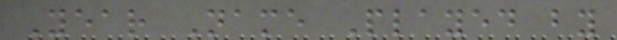Year Name Played by
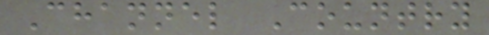Channel Country
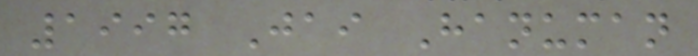1997 Jai Hanuman
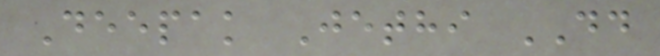Deepak Jethi DD
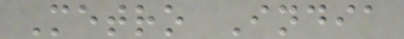Metro India
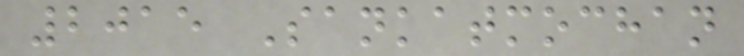2015 Sankatmochan
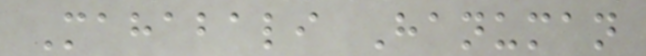Mahabali Hanuman
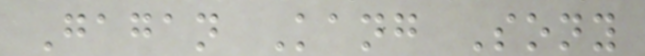Gagan Kang Sony
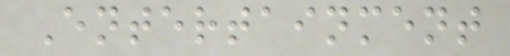Entertainment
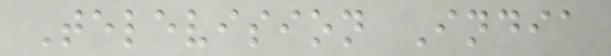Television India
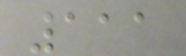111
